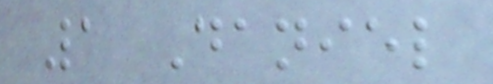1 Daniel
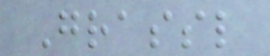Grassl
